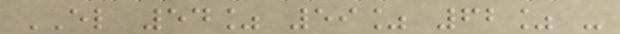EL 54% 59% 62% -
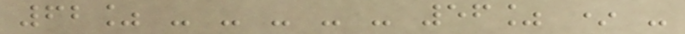62% - - - - - 56% * -
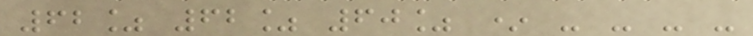62% 62% 60% * - - - -
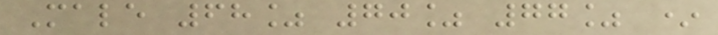Male 68% 70% 77% *
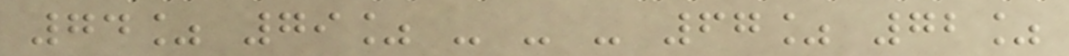74% 79% - - - 67% 72%
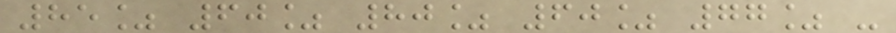85% 60% 80% 60% 77% -
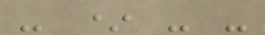- * - -
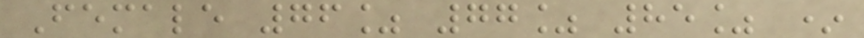Female 76% 77% 85% *
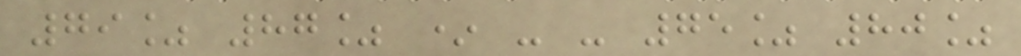79% 87% * - - 75% 80%
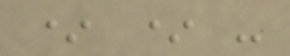* * -
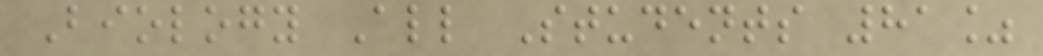Biology All Students 81%
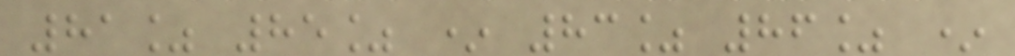81% 85% * 83% 86% *
